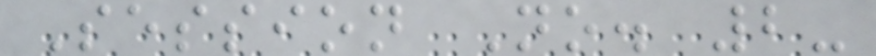Session No. 2-
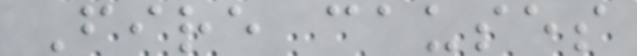Fire causes
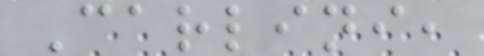Carlini,
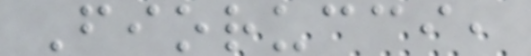Fiorucci,
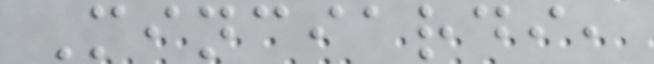Minciardi,
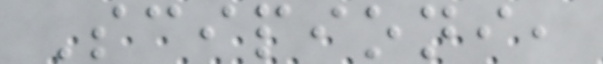Scipioni,
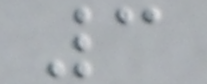3
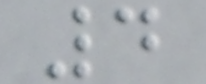4
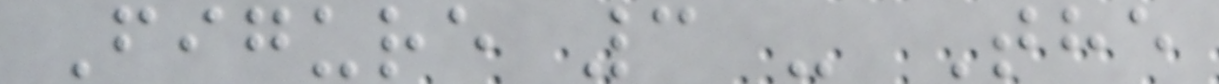Figure 3 - The
